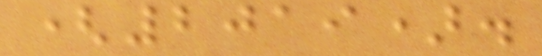(2019).
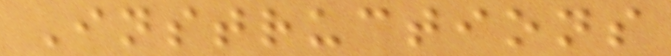Instructions
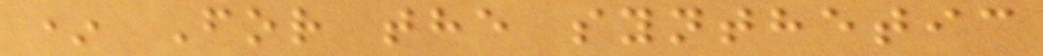* For the synthetic
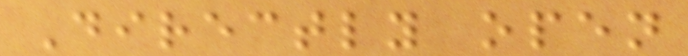Directly open
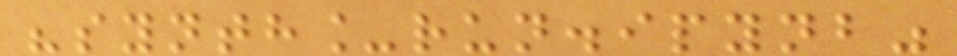"synth_run.ipynb"
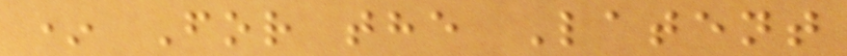* For the Latent
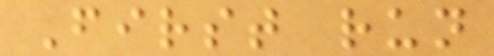First run
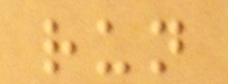run
